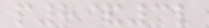p8&3l
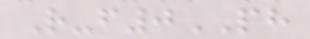R-f0PH
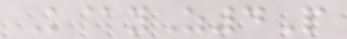K@yZ4P
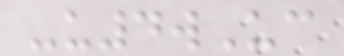-u4wUc
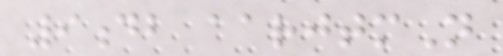9db aarjtmN
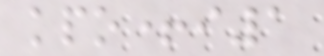kpo+i1
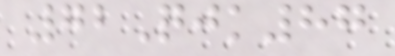72Qjk87
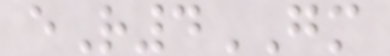eR4GM
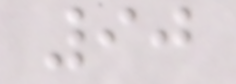90
